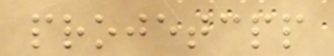projetcpp
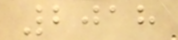2018
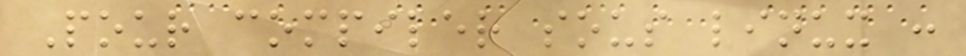Pour compiler sous linux :
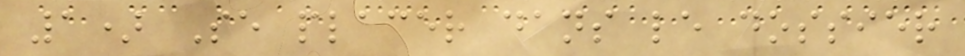1) Se placer dans le dossier
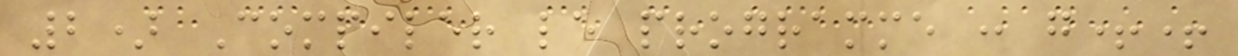2) Compiler le programme : g++
